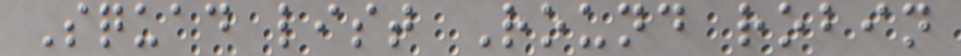Squad list Round robin
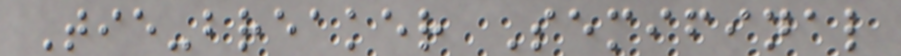Tie-breaker Semifinal
